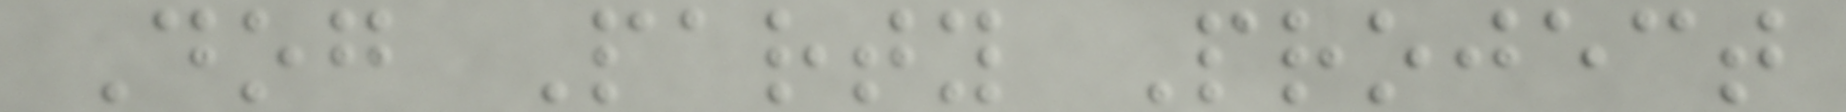Dog Party Project
